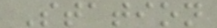Station
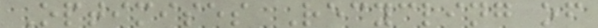Optimises Recycling of
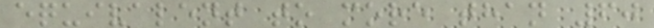equivalent to more than 60
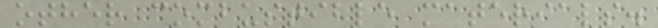other combustible materials.
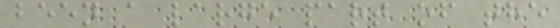been a large part of the
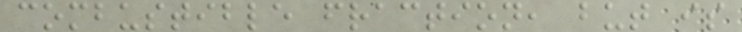combustible fraction, but is
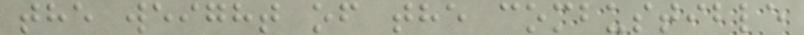the weight of the combustible
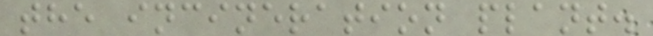the incineration plant.
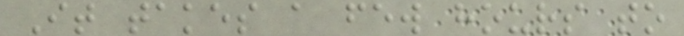It takes a few hours to
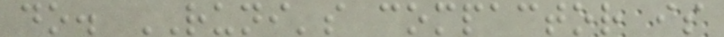do. RUNI's compactor is
